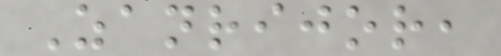Zanrijor,
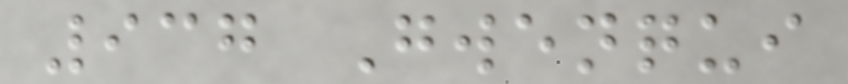937 Gwenqui
